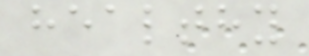healthy
